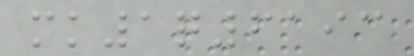mk1q6193
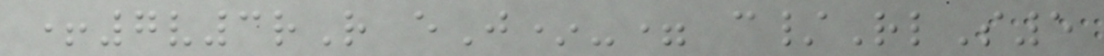+7v3rR eJ*-= c/RlS5
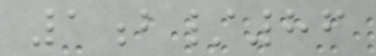1b/86
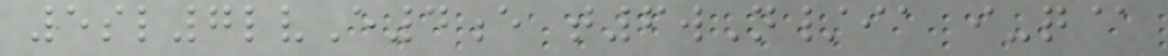5sl7lvE4e t6wN/ia i-q@
